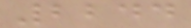2244
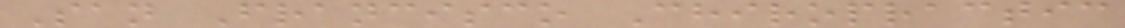San Francisco Chiropractic
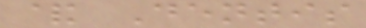& Dentis
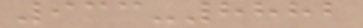933-8882
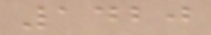1420
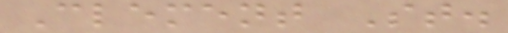Clement St.
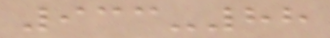933-88
